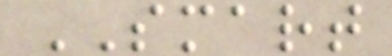SMART
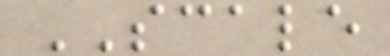SCALE
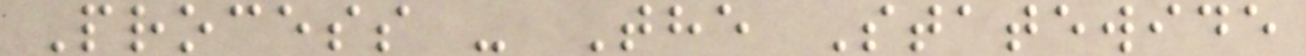Process - The Statewide
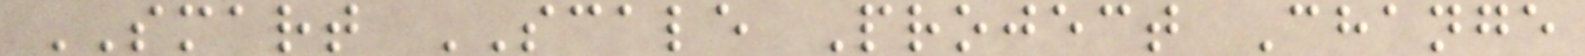SMART SCALE Project Change
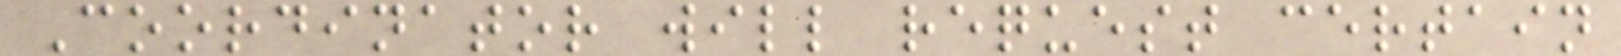Coordinator will request certain
